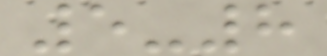5-8
